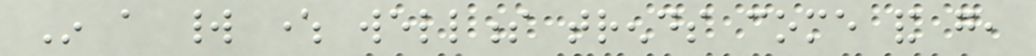In a world where wellness trends come and go,
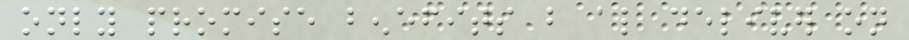only promise benefits but also deliver on
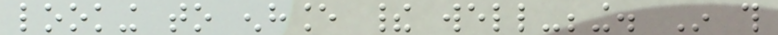looking to enhance their well-being. In this
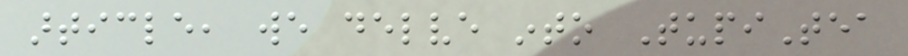article, we delve into TupiTea
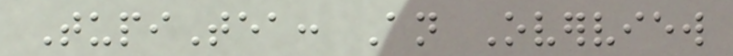TupiTea: An Overview
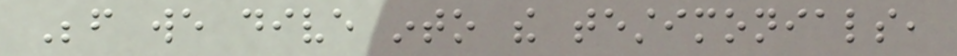Before we dive into the testimonials,
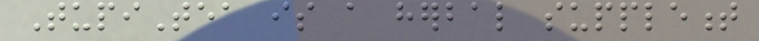TupiTea is a herbal supplement
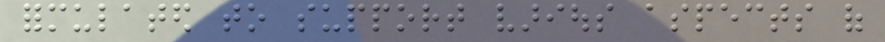formulated to support various aspects of
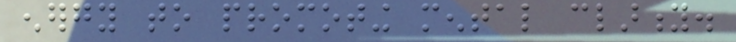energy to promoting mental clarity.
